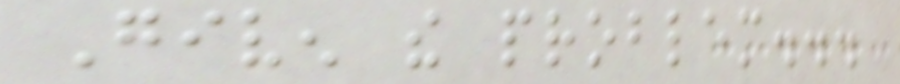Given the problem...
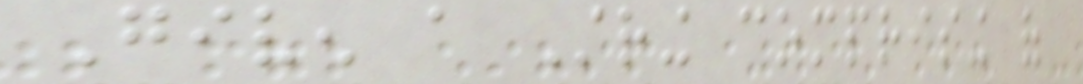Given a String comprising of
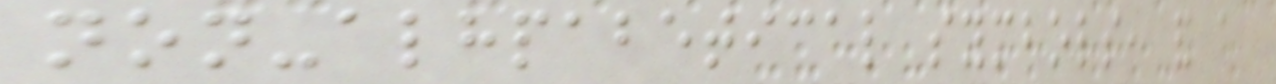non-alhpabetical symbols, and a
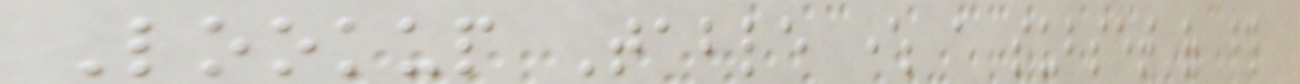Lookup Table where a subset of those
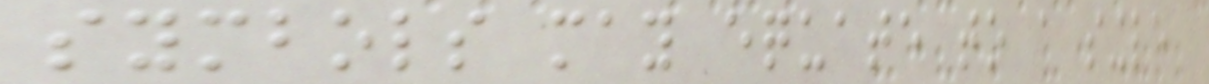symbols may equate to a single
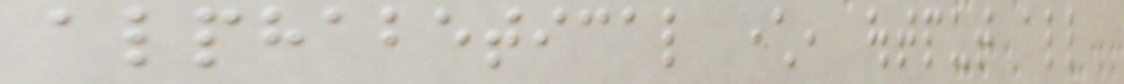alphabetical character, output all
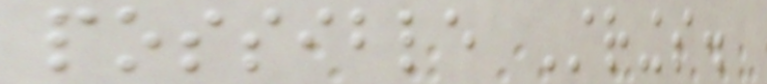possible Strings.
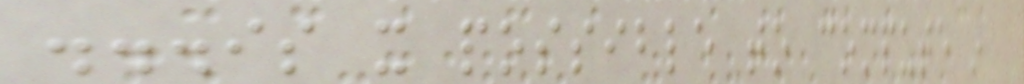...is it possible to compute in
